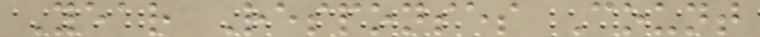Year Responses Count
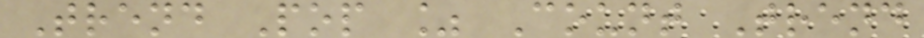Trend Pop % Count Trend
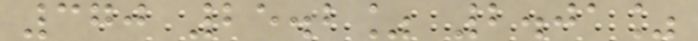370 25.2% 2.01%
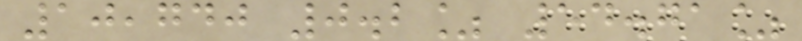10,740 0.2% 54.71%
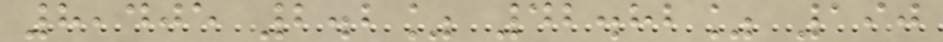8,405 2.2% 42.82% 190
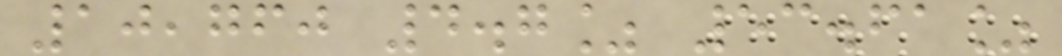10,760 4.7% 53.61%
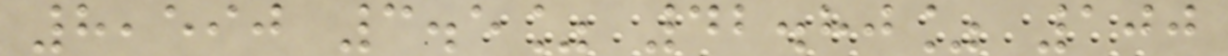8,590 3.5% 42.80% 100
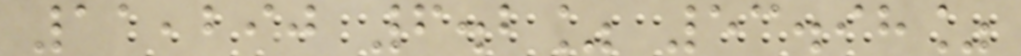11,290 6.2% 53.98%
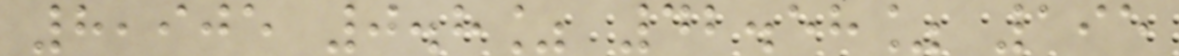8,905 0.8% 42.58% 195
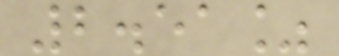2.51%
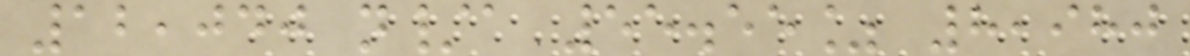12,040 n/a 55.55% 8,980
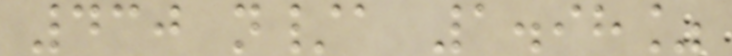430 n/a 1.98%
